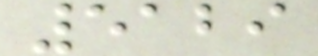5129
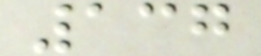137
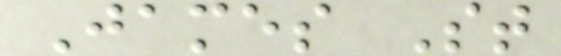James St
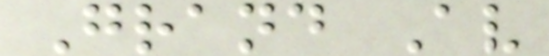Grand Av
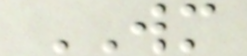WM
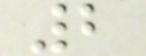2
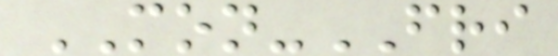MON-FRI
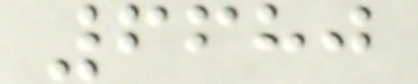6680
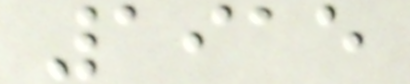1915
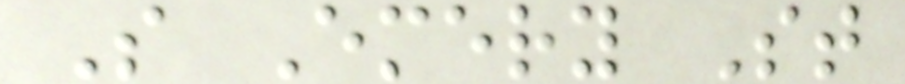S Emery St
